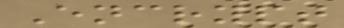Encrypt
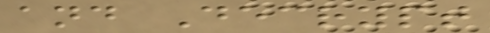and Decrypt
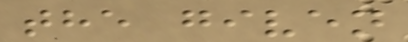the given
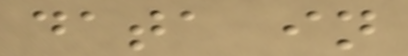data in
